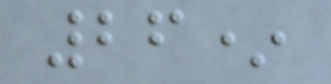26*
